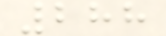288
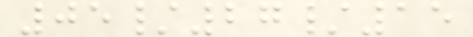05/27/15
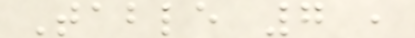Table 7 ,
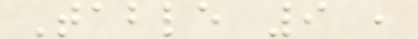Table 9 ,
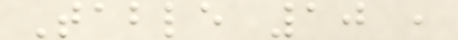Table 10 ,
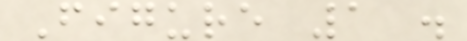Figure 1 .
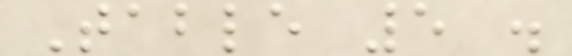Table 5 .
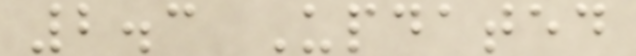2.3 Updated
